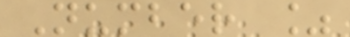Number %
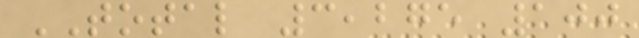TOTAL 3,275 100
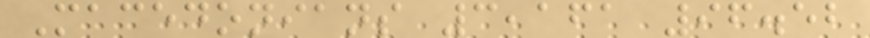Macedonians 3,161 96.52
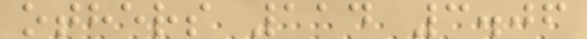others 114 3.06
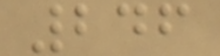246
